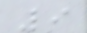9
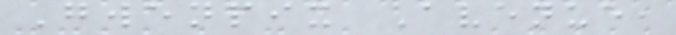Gwenpix Avenue,
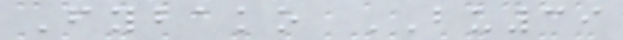Fybako BU39
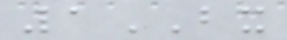1BX
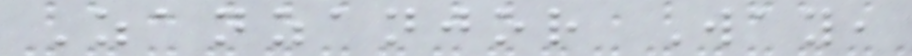Zanzanjor Way,
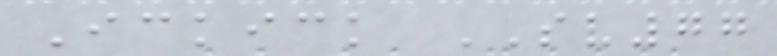Ickick SV77
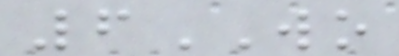6WO
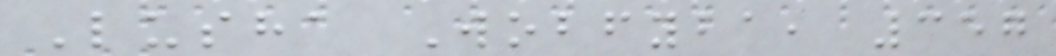Lusha Wobfyba, 357
